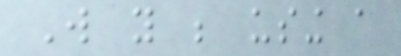Will you be using a
